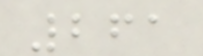261
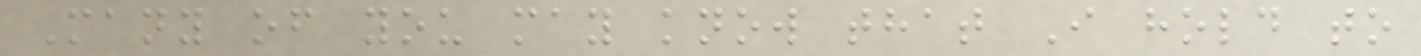Many of you may know that I hold to
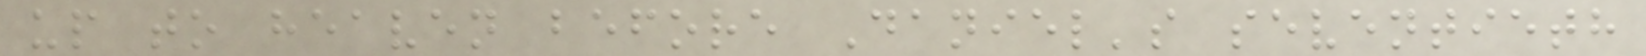up to heaven before Daniel's seventieth
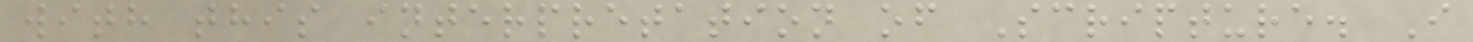with this interpretation of Scripture. I
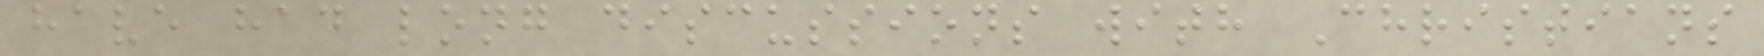have had long discussions with Christians
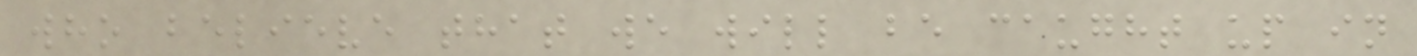who believe that we will be caught up in
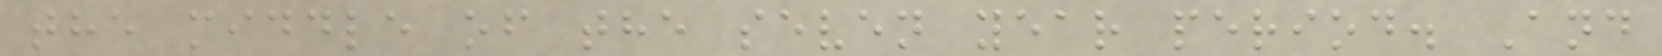the middle of the seven year period. And
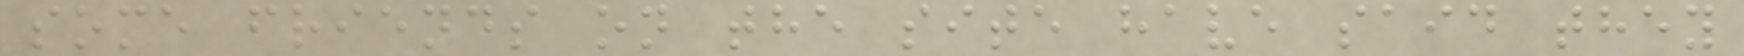some friends on the site have said they
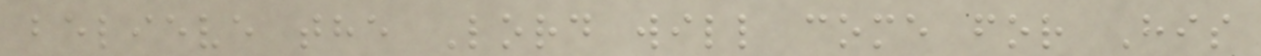believe the Lord will come for His
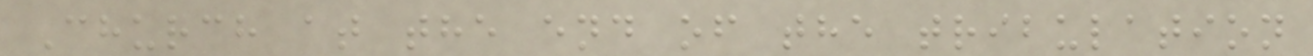Church at the end of the tribulation
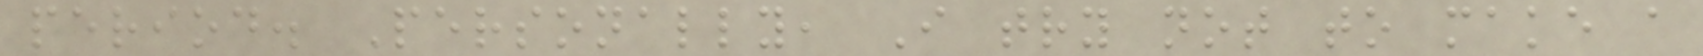period. Personally, I try not to make a
